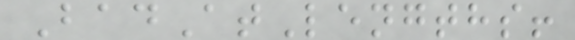BadAtLengths!
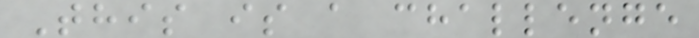This is a challenge
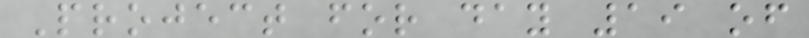Project for day 19 of
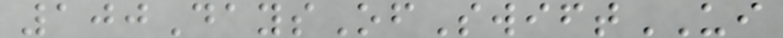100DaysOfSwiftUI
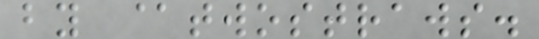by @twostraws.
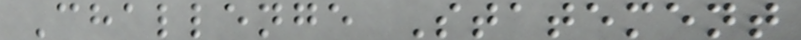Challenge Statement
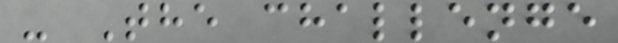- The challenge
